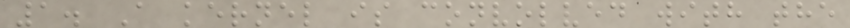1. A kernel is convolved with the
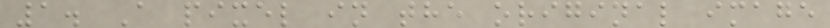1. A pixel in the original image
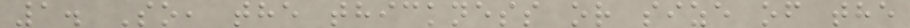1. So, the thickness or size of the
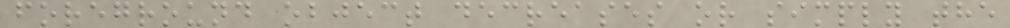foreground object decreases or simply the
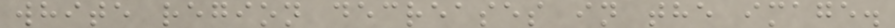white region decreases in the image.
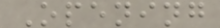Opening
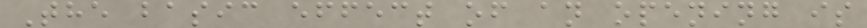The basic effect of an opening is
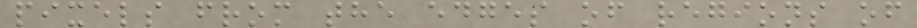pixels from the edges of regions of
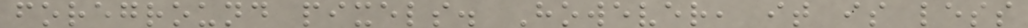foreground pixels. However, it is less
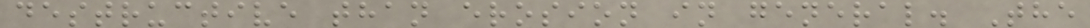destructive than erosion in general. The
